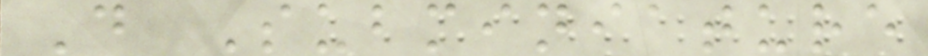D Subminiature
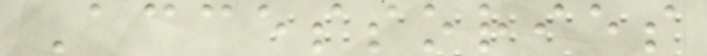Accessories
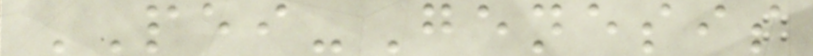PEI-Genesis
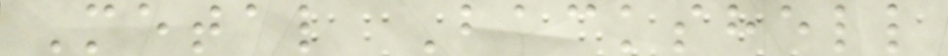Metal Backshell
